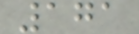171
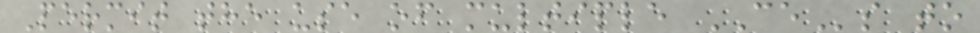Permit the use of multiple CEs to
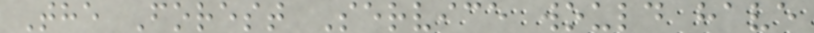The Forest Service would have
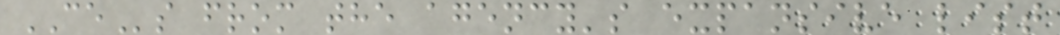CEs from the agency's expansive list
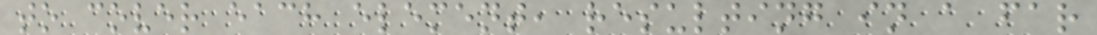to cover each element, resulting in a far
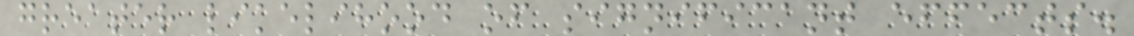greater likelihood of significant effects.
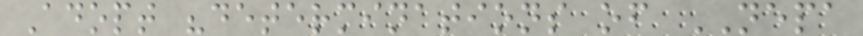Adopt "determinations of NEPA
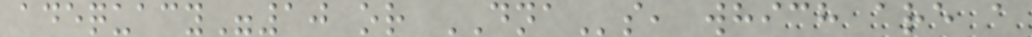adequacy"10 or DNAs, which are a
